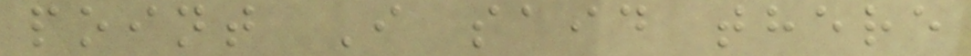point I said there
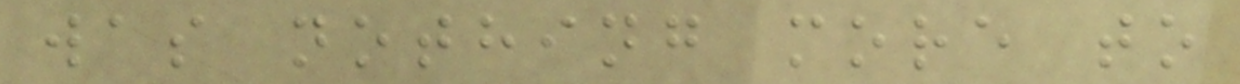was nothing more to
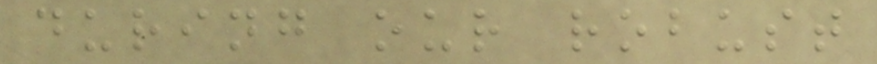during our robust
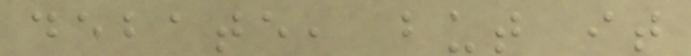debate, but it
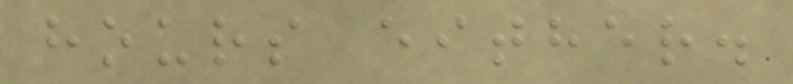hours either.
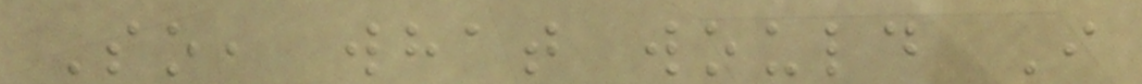So, what would I
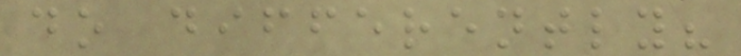do differently?
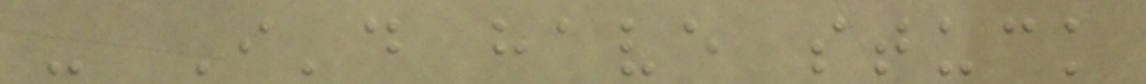- I'd have stuck
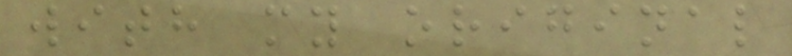with my original
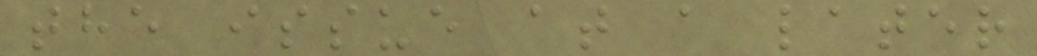the issue at a later
